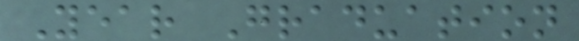Year Graduation
